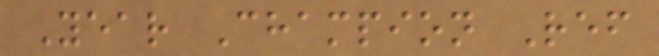Year Champion Ref
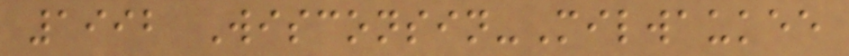1992 Wisconsin-Milwaukee
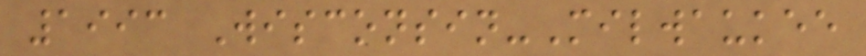1993 Wisconsin-Milwaukee
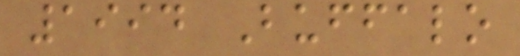1994 Buffalo
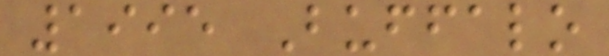1995 Buffalo
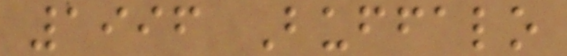1996 Buffalo
